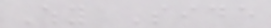Why Side
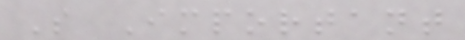So Important
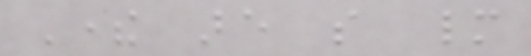There are so many
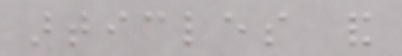articles and
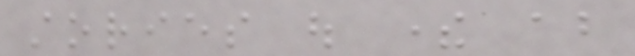stories out there about
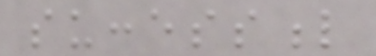successful
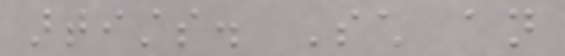artists. Such an
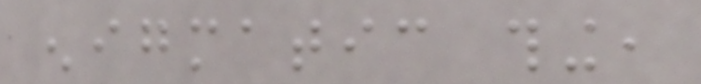enigmatic thing,
